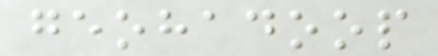geohadoop
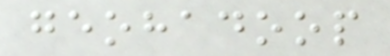geohadoop
